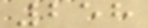258
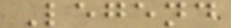Legend
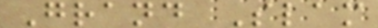Grand Slam
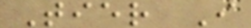Tier I
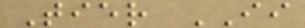Tier II
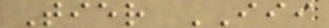Tier III
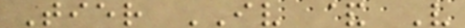Tier IV & V
